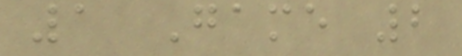1 Game 2
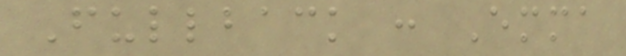Fullback : Emma
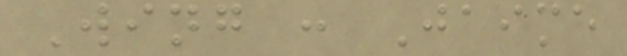Wing : Jaime
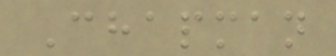Chapman
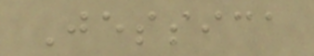Jessica
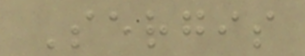Sergis
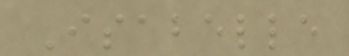Isabelle
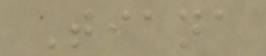Tiana
